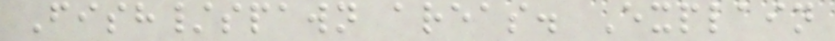Fish/spawn areas. Explain
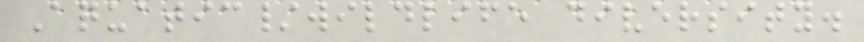Aquatic/wildlife diversity.
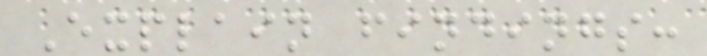Explain findings:
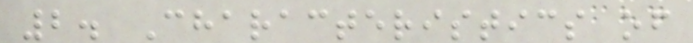2. Characteristics of
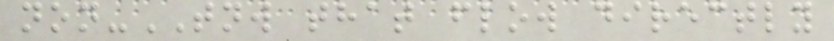non-TNW that flow directly
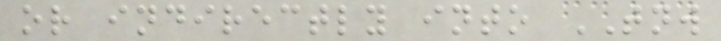or indirectly into TNW
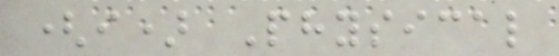(i) Physical
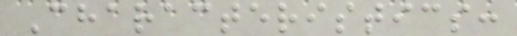Characteristics:
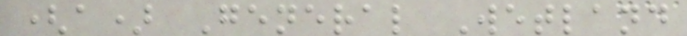(a) General Wetland
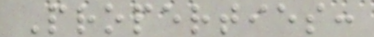Properties:
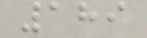189
